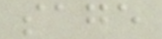sage
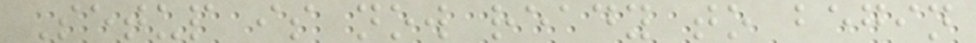Setup is now ready to begin
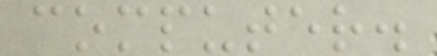computer.
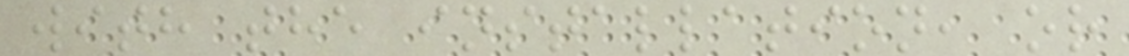with the installation, or
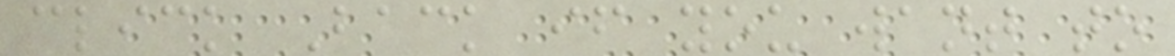click Back if you want to
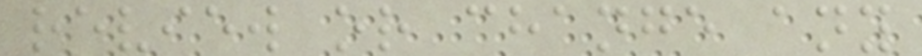review or change any
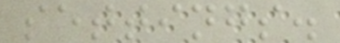settings.
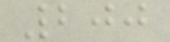200
